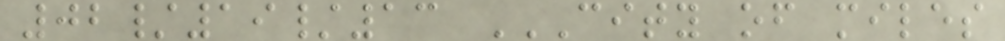02/19/13 CITY OF MILES
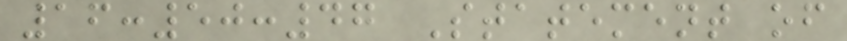16:50:47 Statement of
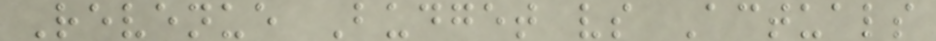Revenue Budget vs Actuals
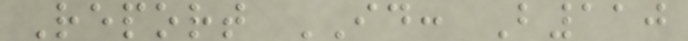Report ID: B110
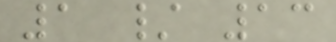1 / 13
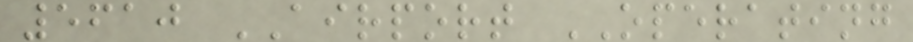5610 AIRPORT OPERATING
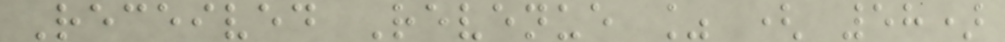Received Revenue % ( 58)
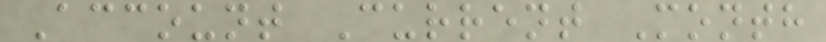Account Current Month
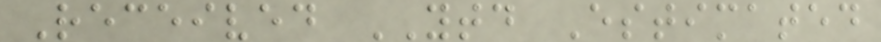Received YTD Estimated
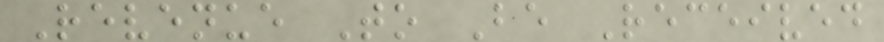Revenue To Be Received
